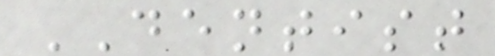DENTIST
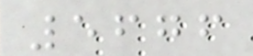5676
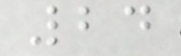24
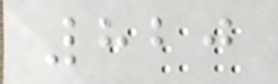820
